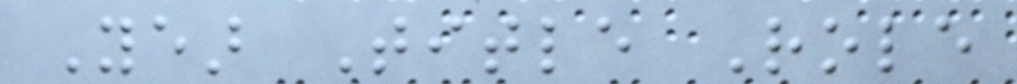Year Title Role
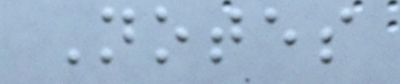Notes
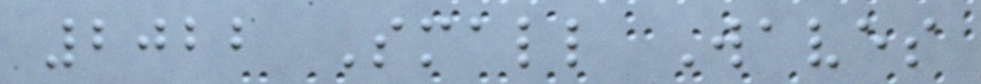2022 Small Waves
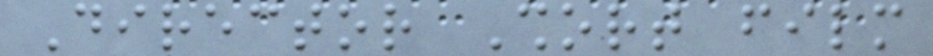Director Short film
